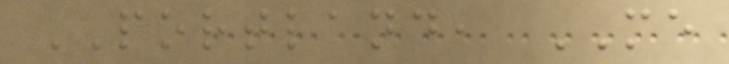PORTLAND, ME
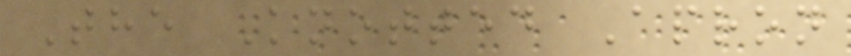The Knotted Apron
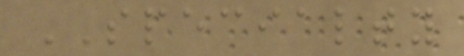SPECIALTY
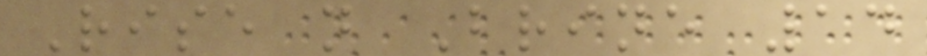Rise n Brine 14
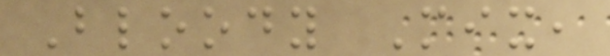Bloody Mix,
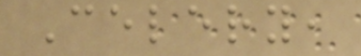Celery,
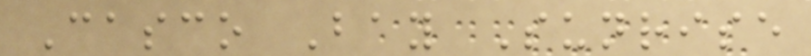Casco Bay Sunrise
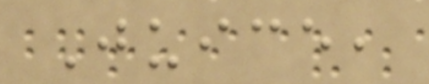Juice,
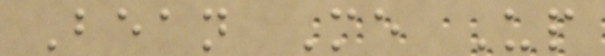Bean Me Up
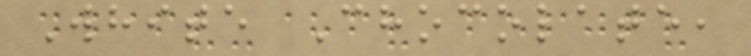White Chocolate,
